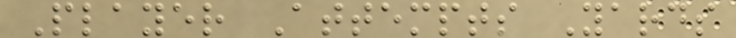Player Attempts Yards
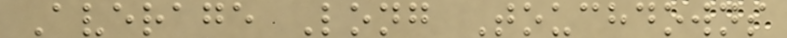Average Long Touchdowns
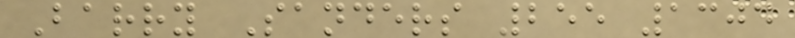Barry Sanders 255 1304
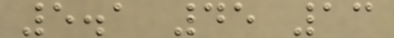5.1 45 13
